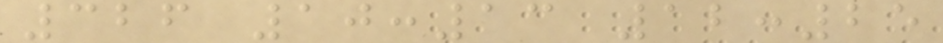326 10:13 12:25
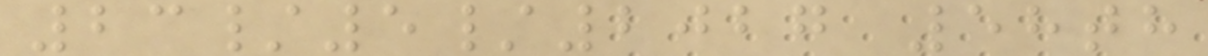23/5/2027 58th
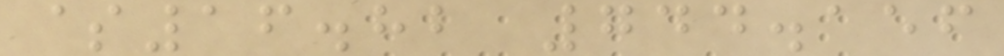$16.82 744.156
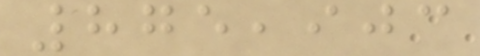875,903
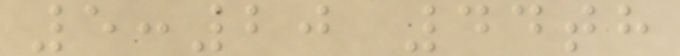5:20 44th
